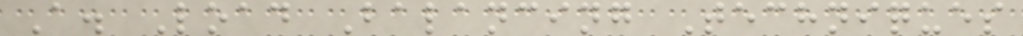A. Load Balancing Techniques
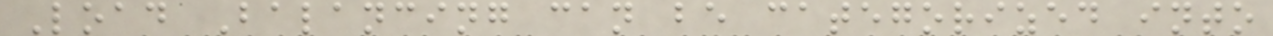Load Balancing can be categorized into
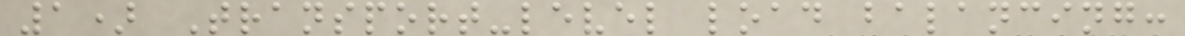1) Transport-level load balancing:
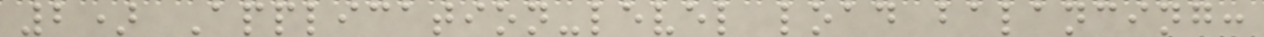2) Application-level load balancing:
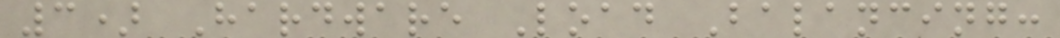3) Hardware Load Balancing:
